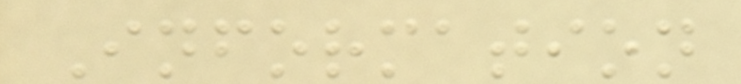Information
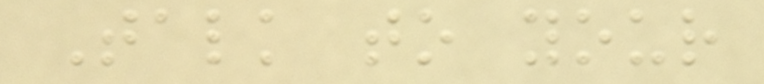Talk to your
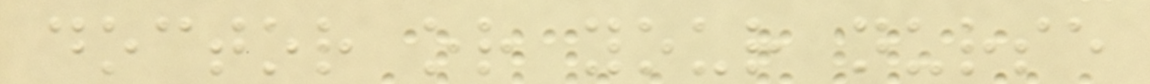doctor or your nurse
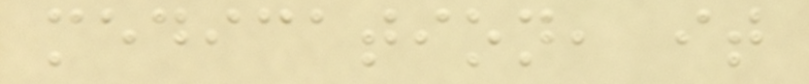medication, it
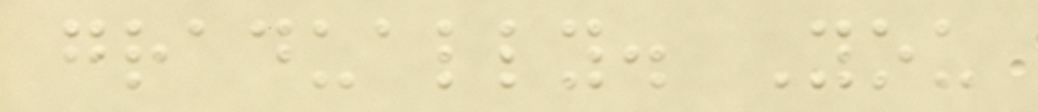gradually. You
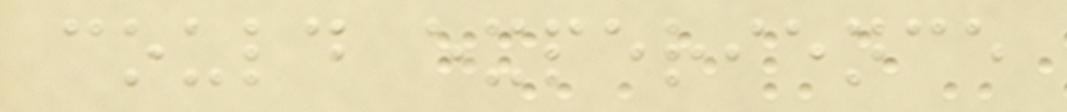could experience
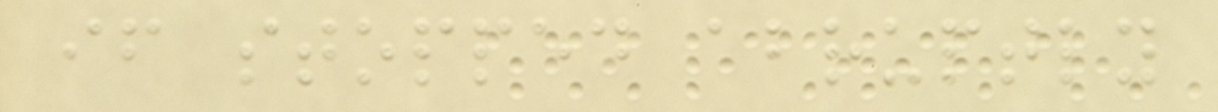if stopped abruptly
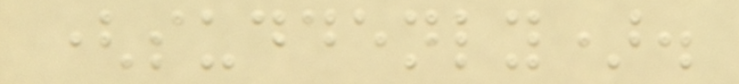(suddenly).
